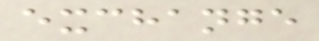exchange
